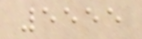5555
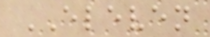ELEVEN
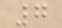7
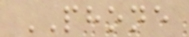PHONE
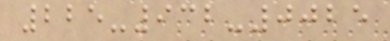225-932-0025
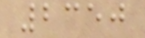2350
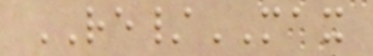RE/MAX
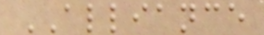ALLIANCE
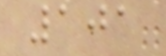101
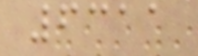6311
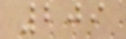209
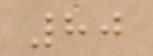80
